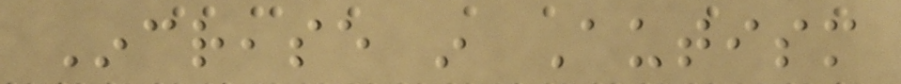Increase in Autism
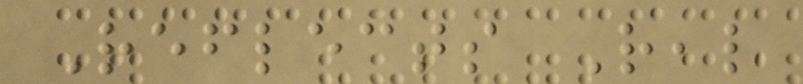Reflects Real
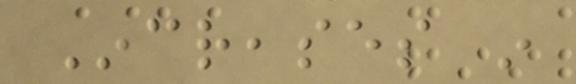Increases in
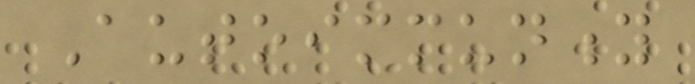Autoimmunity
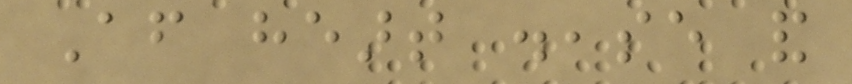After heart disease and
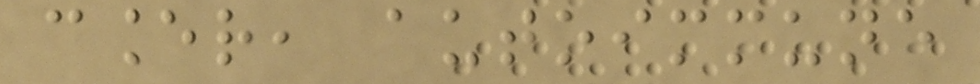cancer, autoimmune
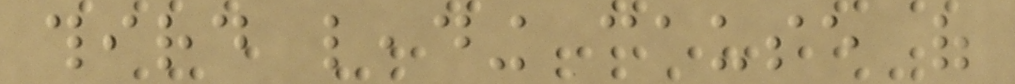third leading cause of
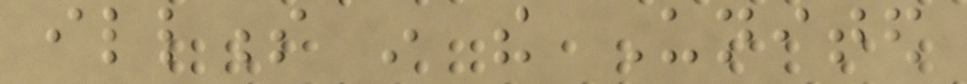illness in the United
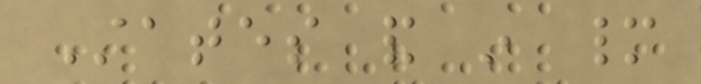States and in many
